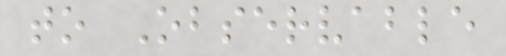to Observable
